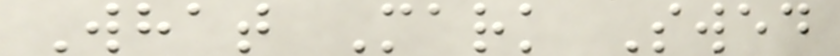What Mark Swed
